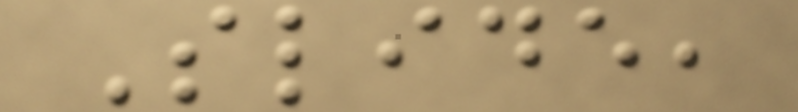Slide,
